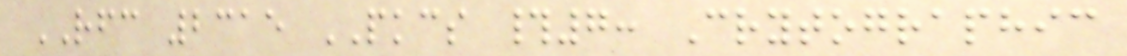RFC 2315 PKCS #7: Crytographic
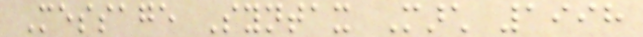Message Syntax March 1998
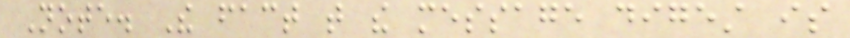Note. The fact that the message digest is
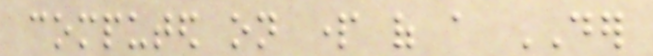computed on part of a DER
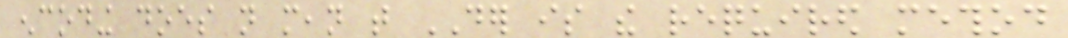encoding does not mean that DER is the required method
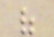of
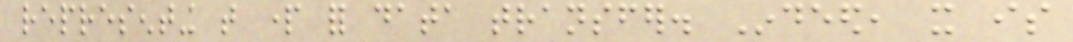representing that part for data transfer. Indeed, it is
